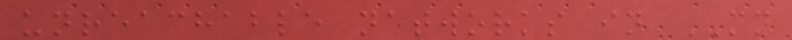unreachable networks in MN
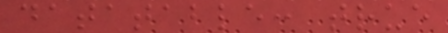datatable: true
